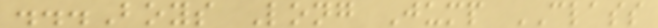...Boys Long Jump CLASS
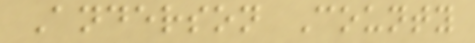Anderson County
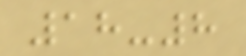18-8
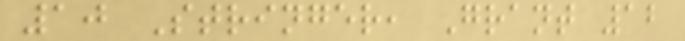10 Stringer, Grant 12
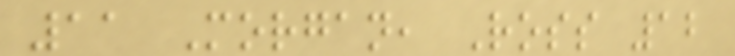11 Morgan, Ross 12
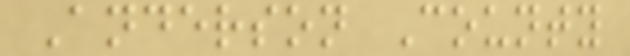Anderson County
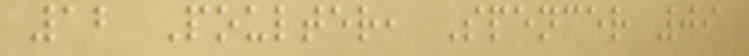12 Poulter, Spencer 09
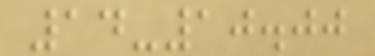14-10.00
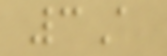3A
